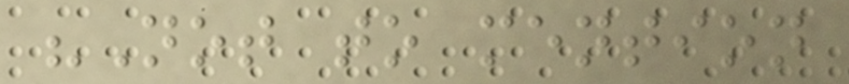"Not to mention
